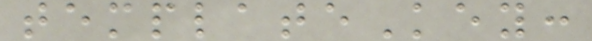templateKey:
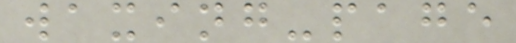waxing-page
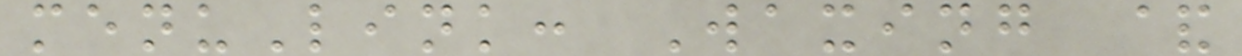menuLink: Waxing &
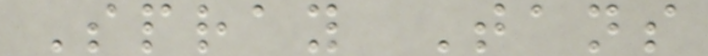Spray Tans
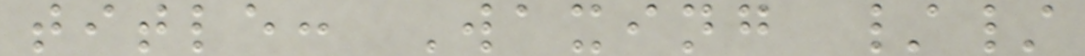title: Waxing //
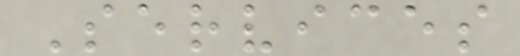Services
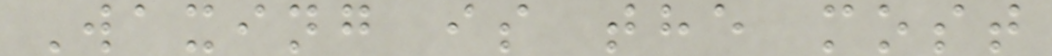Waxing is the most
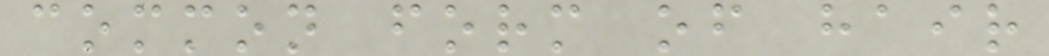common form of hair
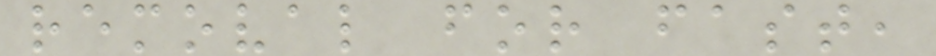removal for fast,
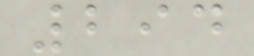294
